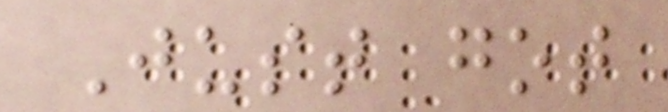Just got
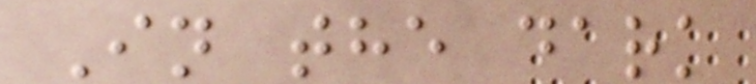In the dark
